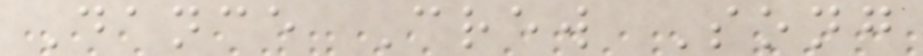Dance Crew Song
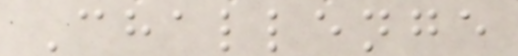Challenge
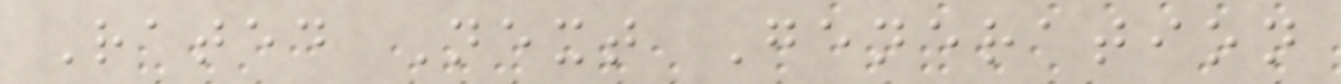Rated Next Generation
